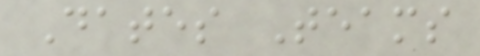Dates Teams
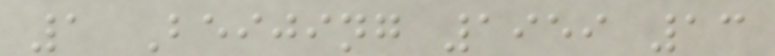1 Beijing 1959 13
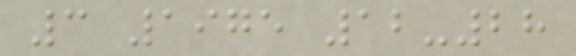3 1975 12-28
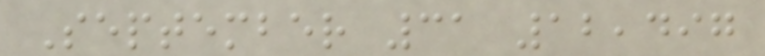September 31 12,497
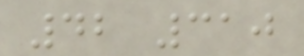42 310
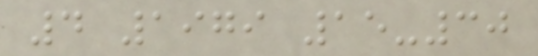4 1979 15-30
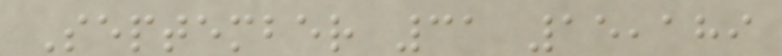September 31 15,189
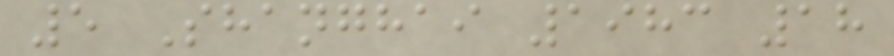5 Shanghai 1983 18
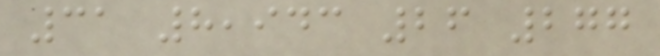31 8,943 26 277
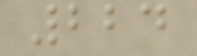224
